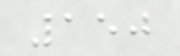150
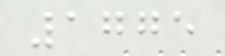1775
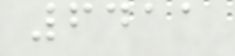6411
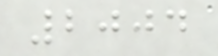2004
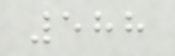588
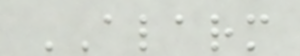ALARM
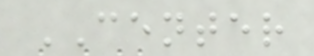CENTER
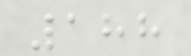188
